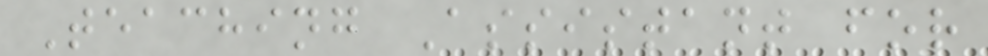Teaching Assistant for
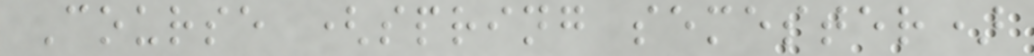Course (spring semester)
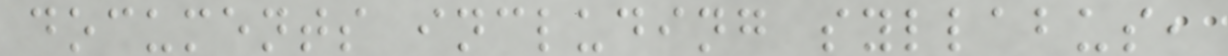documents including syllabus,
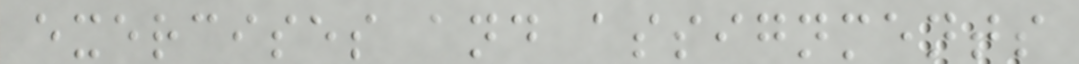exercises and assignments
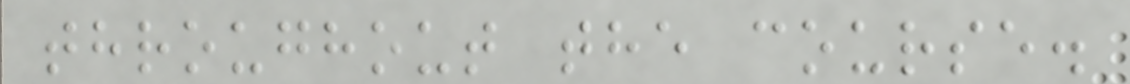throughout the course.
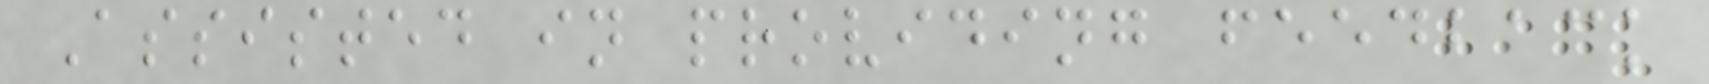Assisted in providing feedback
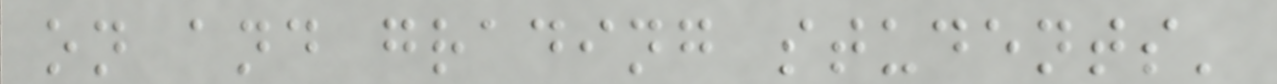on and grading students'
